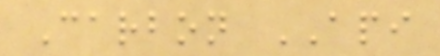Carbon API
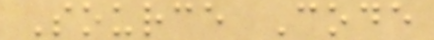Source Code
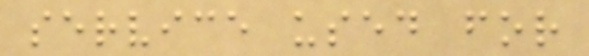service used for
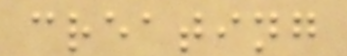creating
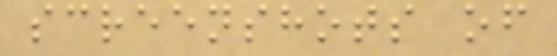screenshots of
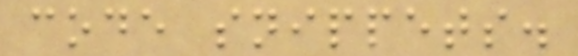code snippets.
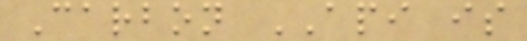Carbon API is
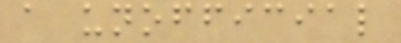a unofficial
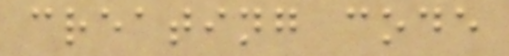creating code
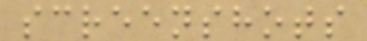screenshots
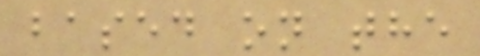based on the
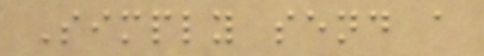Simply send a
